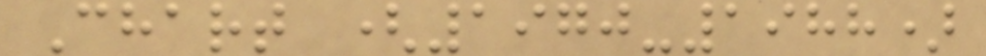Chart (1970-1988)
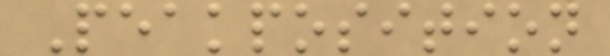Peakposition
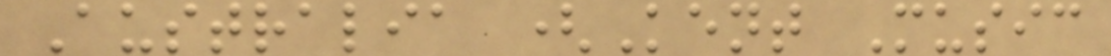Australia (Kent Music
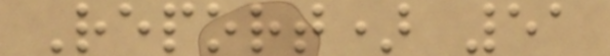Report) 51
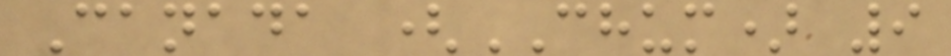Canada (CHUM) 9
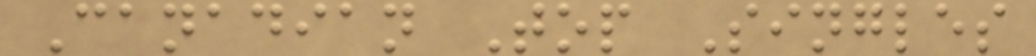Canadian Top Singles
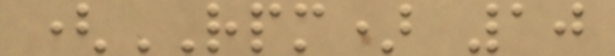(RPM) 10
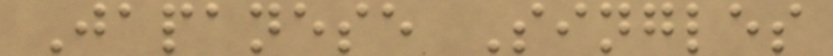Japanese Singles
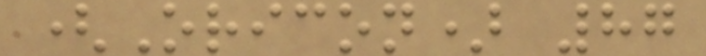(Oricon) 87
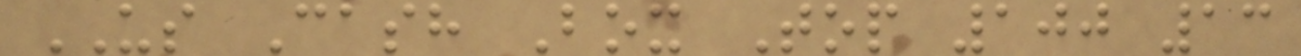US Cash Box Top 100 13
